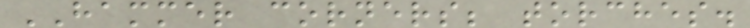HAMMER corners; torches.
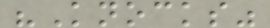"Knocks"
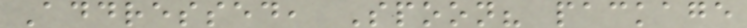Addressed, Spoon? package
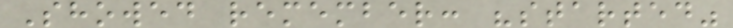Showed remember: "started"
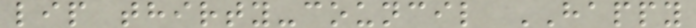lip thirty-council HAPPY
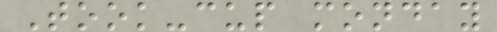Took-cup monday
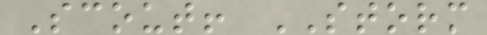Scout! STORM
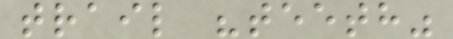trail "teeth"
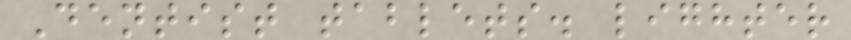Dentist tablets. lighter
